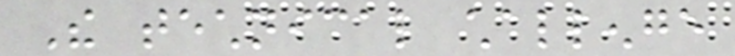The technical challenge
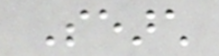Search
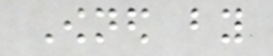Owned by
